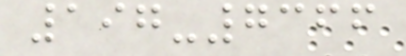197-7366
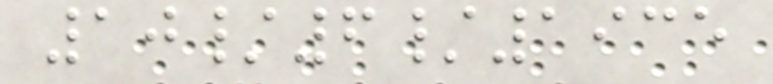10/6/1935
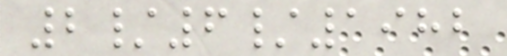2/6/1982
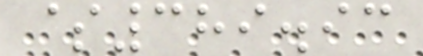$389.93
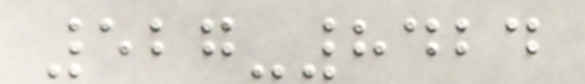527-8424
